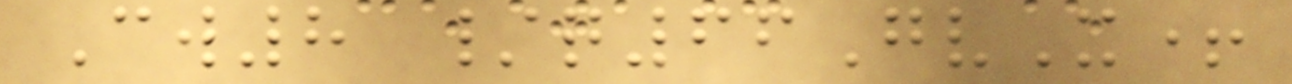Cw8 /q66GvX+
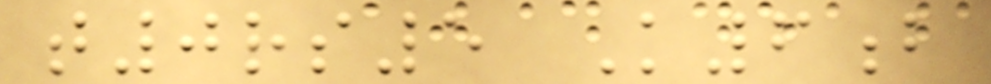t0rs5 K6b
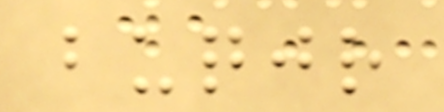buqjr
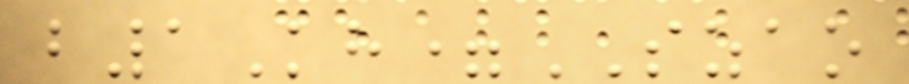b1Kh=SZAO
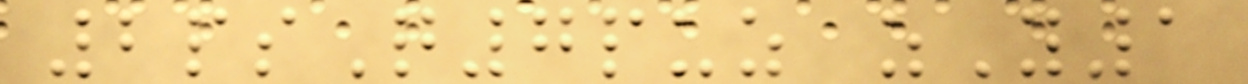2psQ7puz zY1
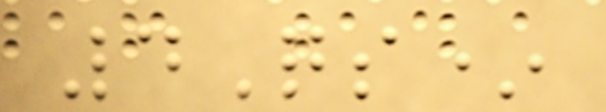4Qs*
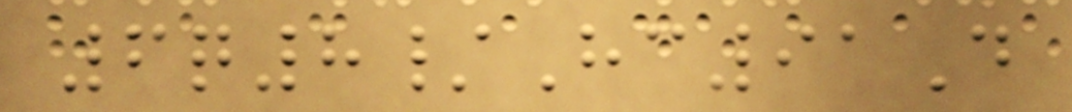6q8/Hc91D
